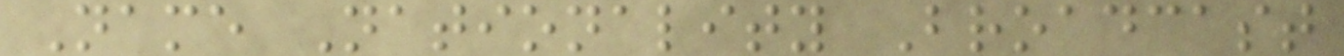Name Nationality Broadcast
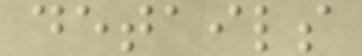details
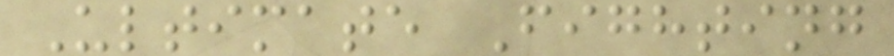Ultimate Fighting
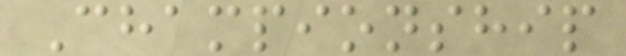Championship
